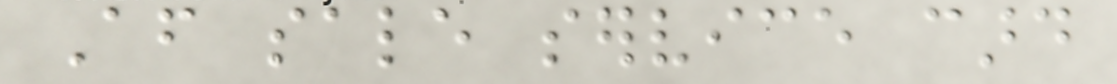After sale service card
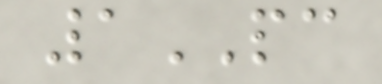1PC
